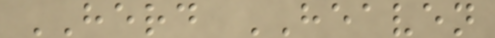HERD HEAVEN
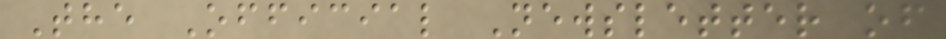The Official Newsletter of
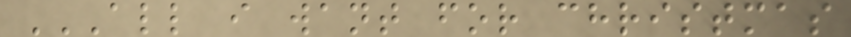ALL I WANT FOR CHRISTMAS
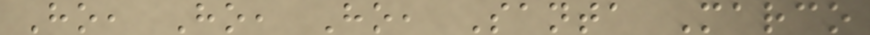Ho, Ho, Ho, Santa Marco
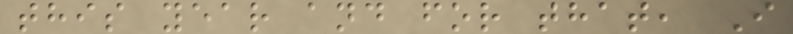this year and for that, I
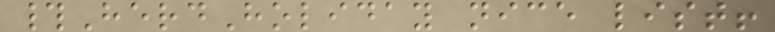#HerdHoliday nice list!
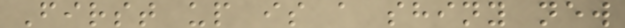First up is a shiny new
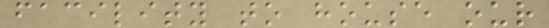facility to house our
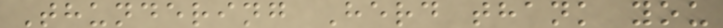Thundering Herd thank you
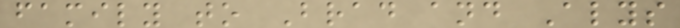family to Brad and Alys
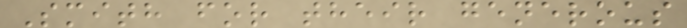Smith for their generous
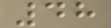48
